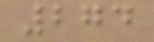274
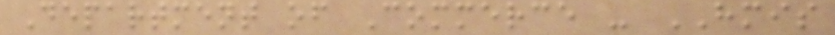Department of Commerce - HMIS
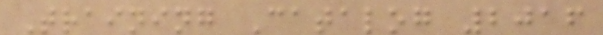Training Catalog 2016
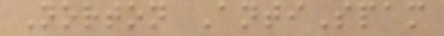Norton AntiSpam
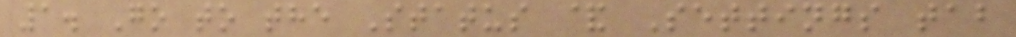1. Go to the Status & Settings tab
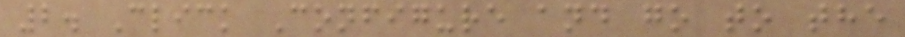2. Click Configure and go to the
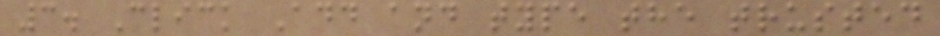3. Click Add and type the trusted
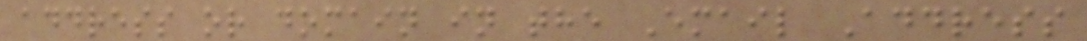address or domain in the Email Address
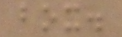box.
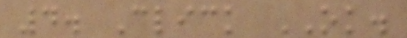4. Click OK.
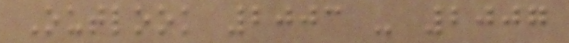Outlook 2003 - 2007
